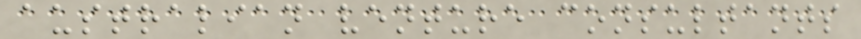australian venture consultants
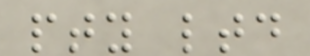pty ltd
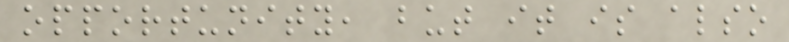opportunity, but it is also
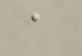a
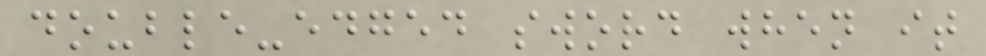double-edged sword when it
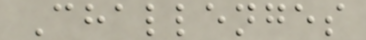Challenges
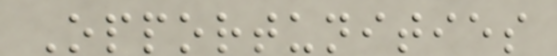Opportunities
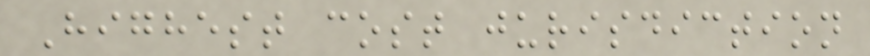Highest cost jurisdiction
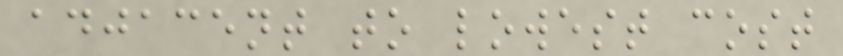adjacent to lowest cost
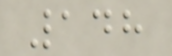148
